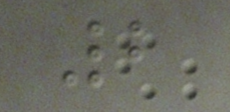2
